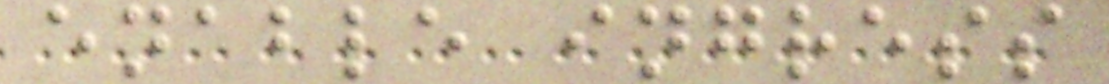enable ingress
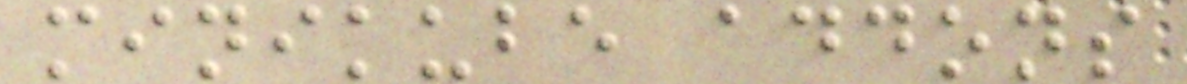minikube addons
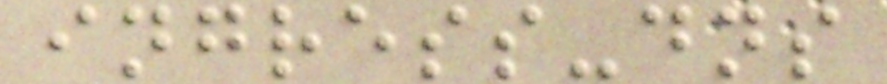ingress-dns
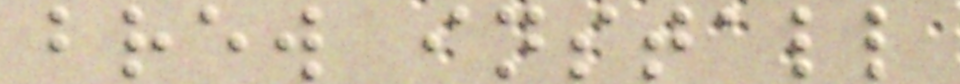brew install
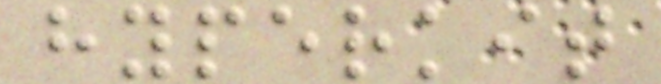hyperkit
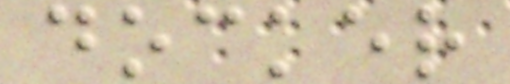docker
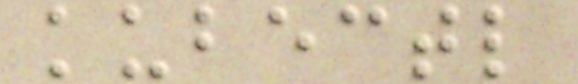kubectl
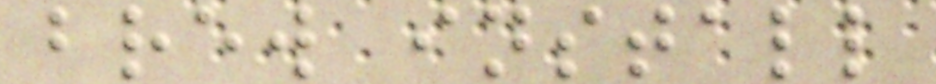brew install
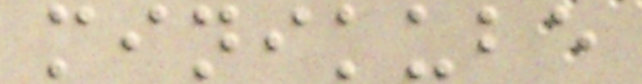minikube
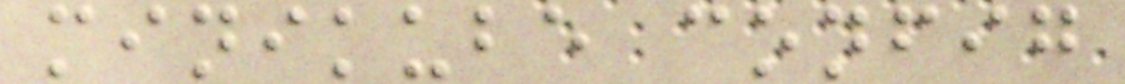minikube config
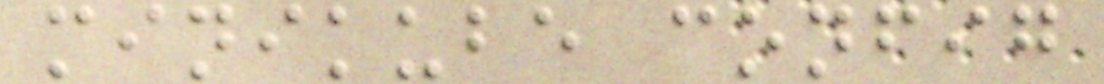minikube config
